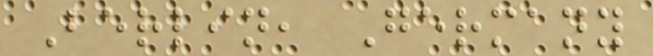Berlin, Germany
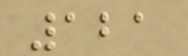121
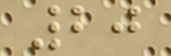20
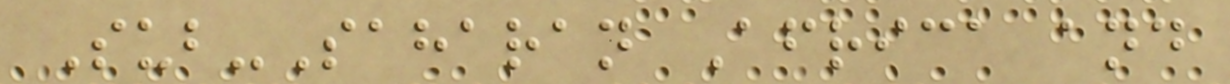Sub-Saharan Africa and
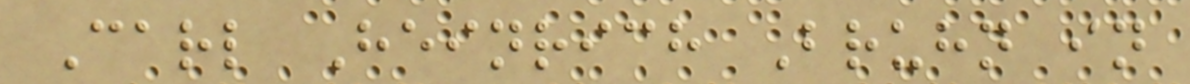Carl Heinrich Bruhn in
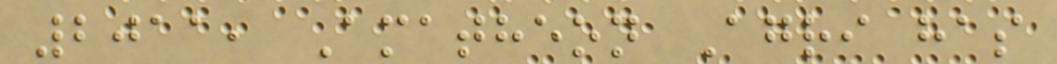2011, Amatheon Agri has
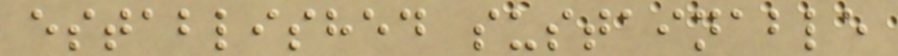established sustainable
